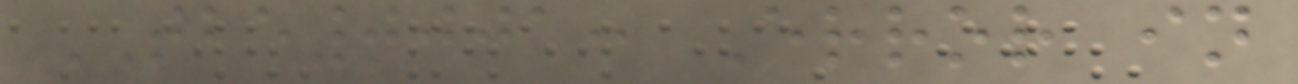TBE0001: Error in
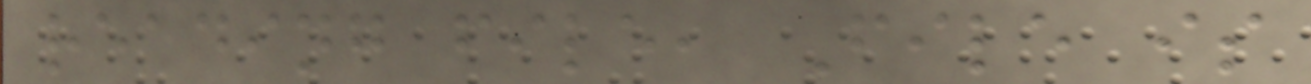reading file, File is
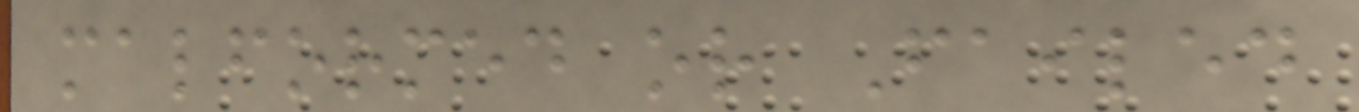malformed or Failed
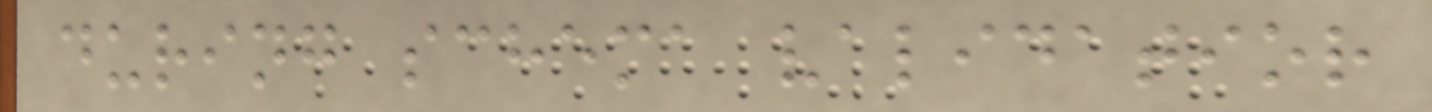during schema validatior
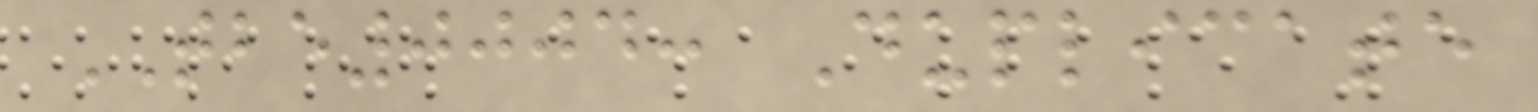TBE0004: Duplicate
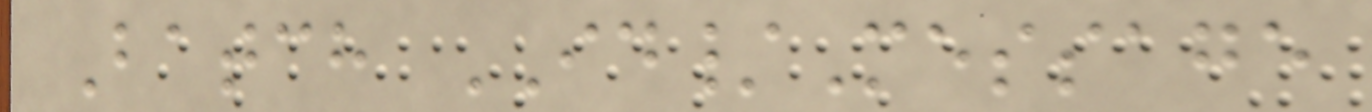Batch ID/Message
